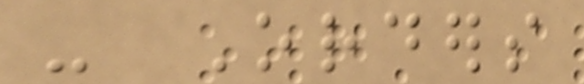- Orders
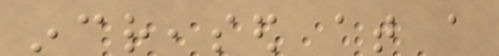increased at a
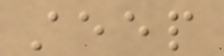steep
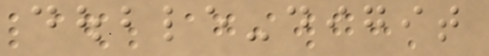double-digit
